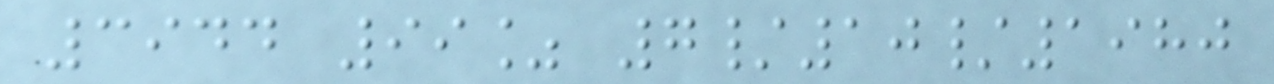3944 99% 7/10/1980
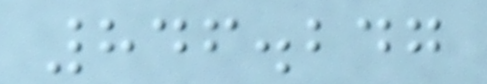846.247
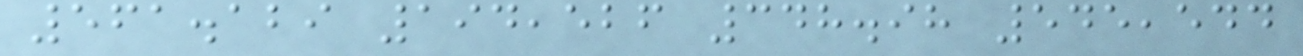561.129 194,526 348.98 545,544
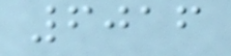6016
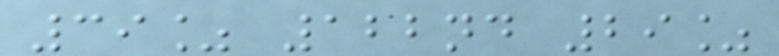39% 122nd 29%
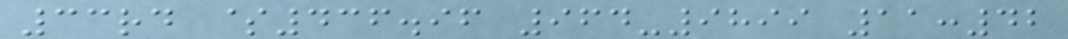33rd $436.96 964-9899 11:42
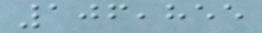106,855
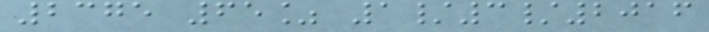2375 65% 1/3/2016
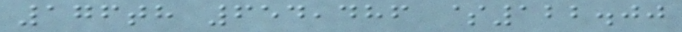176th 654,486 $122.00
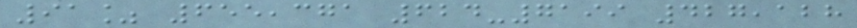91% 655,371 624-7199 427,128
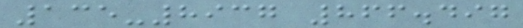135-8937 866.497
